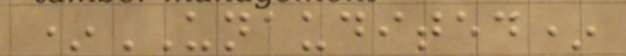*UNAUDITED*
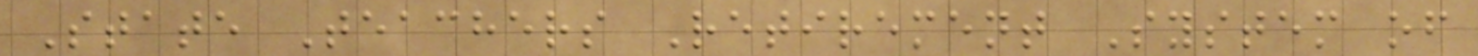State Teachers Retirement System of
